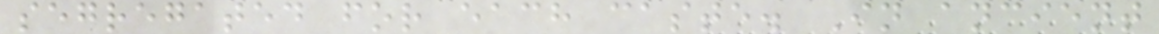segregated for each caste. In ancient
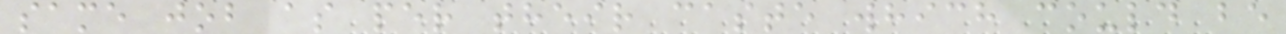same job as per their caste which could be
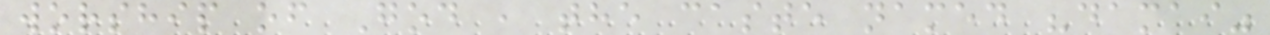worship of God , the caste named "damai"
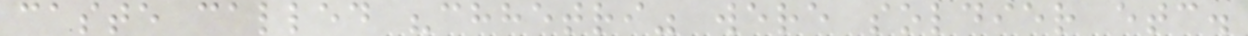caste called "chhetri" were soldier etc.
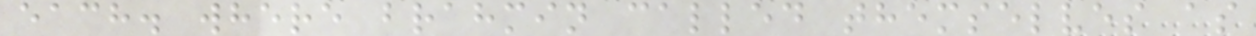each. where brahmin called themselves as
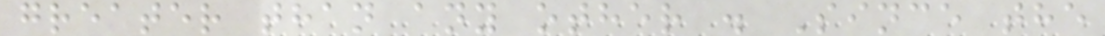greater than any other . Since the
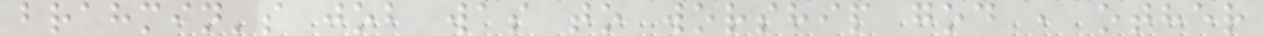brahmin's job was to worship god , other
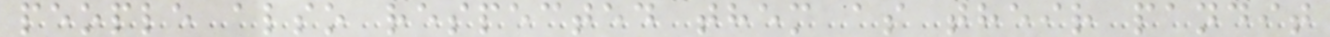people also respected them as their pandit
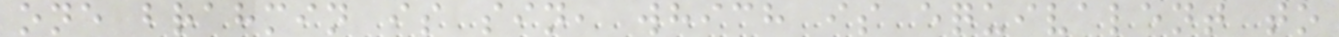one brahmin is sin, which is equivalent to
